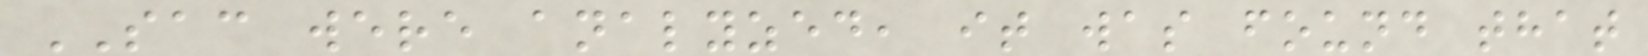SAC were analyzed, it was found that
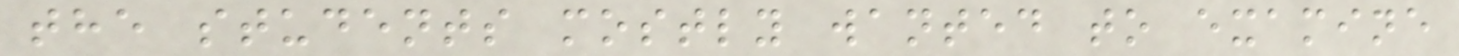the students mostly wanted to examine
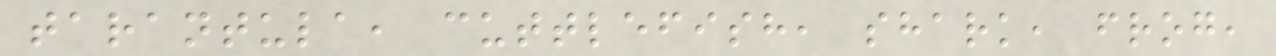tarantula, cuttlefish, shark, frog,
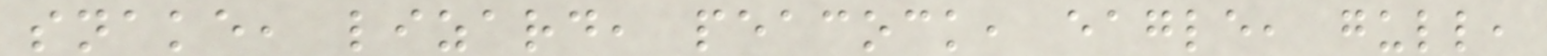snake, lizard, peacock, eagle, gull,
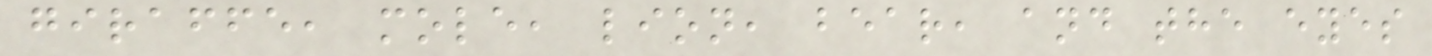giraffe, mole, lion, bear, and the eyes
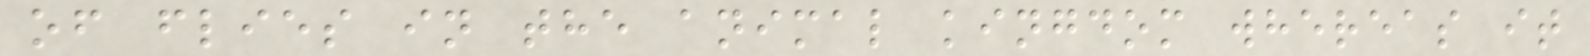of flies in the animal kingdom whereas it
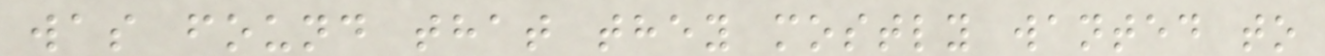was found that they mostly wanted to
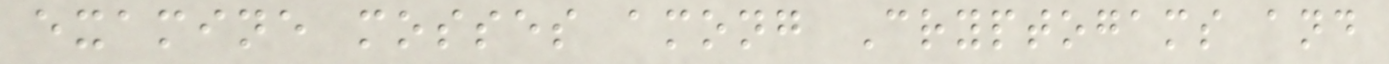examine mosses among Cryptogams and
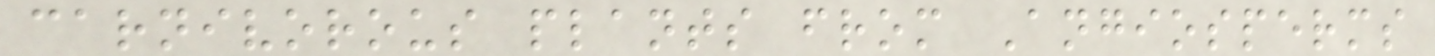carnivorous plants from Angiosperms
